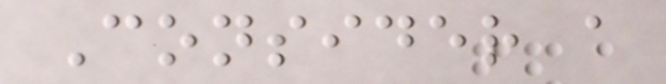Consider a
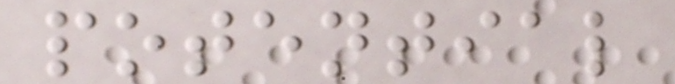potential
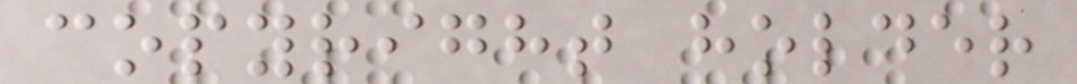copyright holder
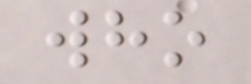who
